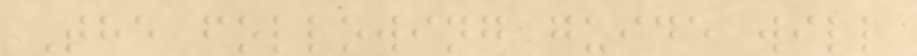The following guide will
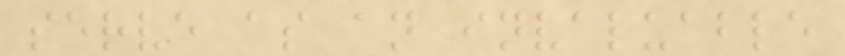serve as an invaluable
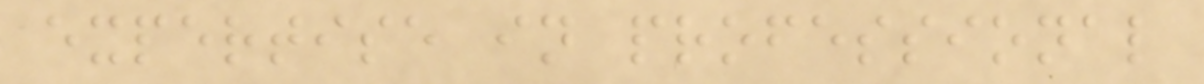expertise in professional
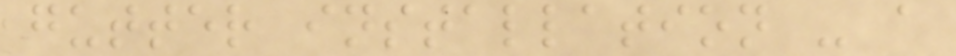gutter installation - a
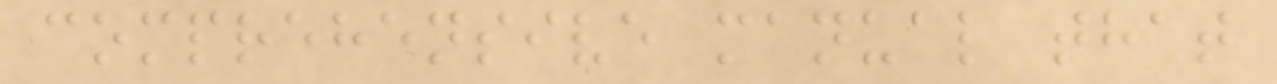comprehensive manual that
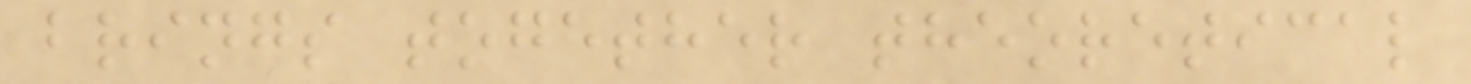brings together theoretical
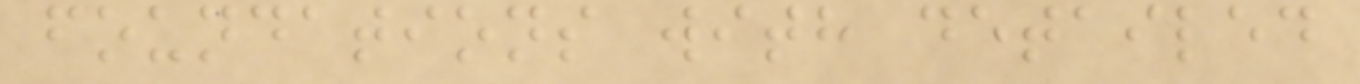foundations with detailed
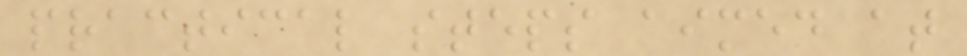practical steps aimed at
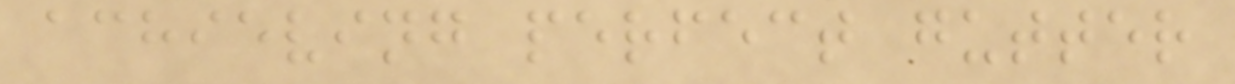achieving perfect gutter
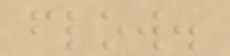flow.
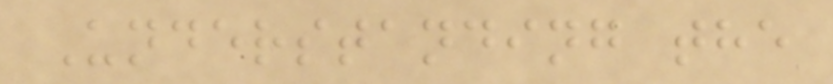Understanding the
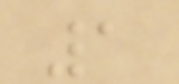1
